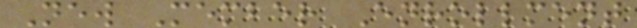New Member Enrollment
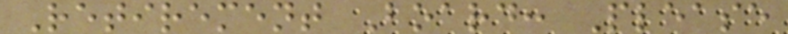Retirement Board: Please
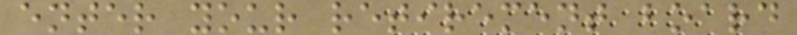enter your retirement board
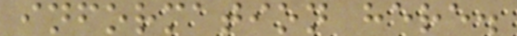information here.
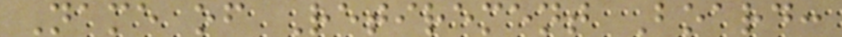Name of Retirement Board:
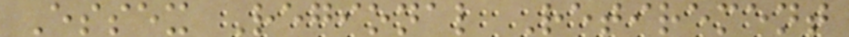Essex Regional Retirement
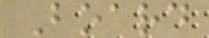Board
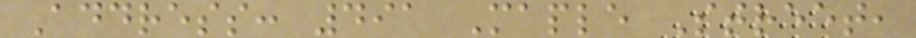Address: 491 Maple Street,
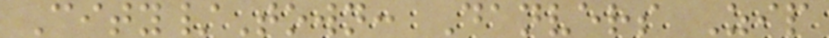City/Town: Danvers Zip
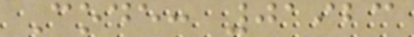Code: 01923
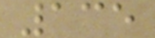135
